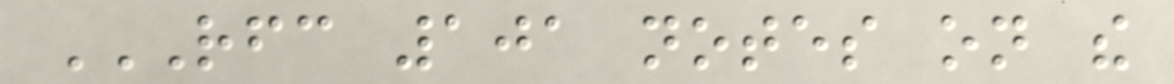RFC 101 NOTES ON THE
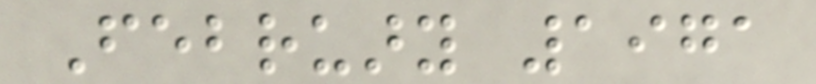February 1971
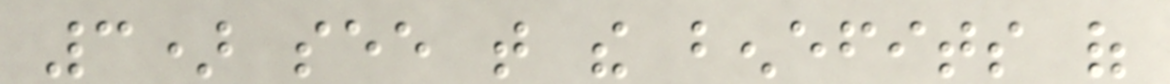3) see that the benefits of
